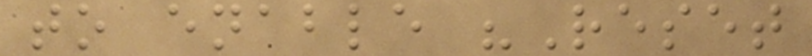to enable "Reset
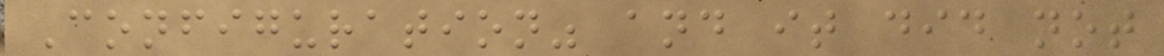Configuration" and it did not
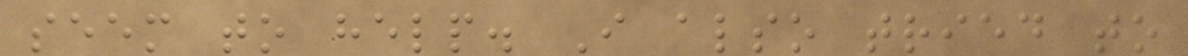seem to help. I also tried to
